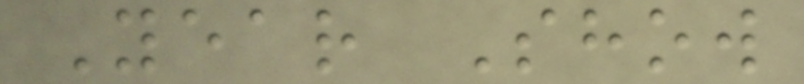Year Show
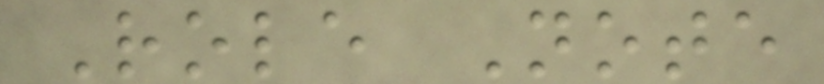Role Note
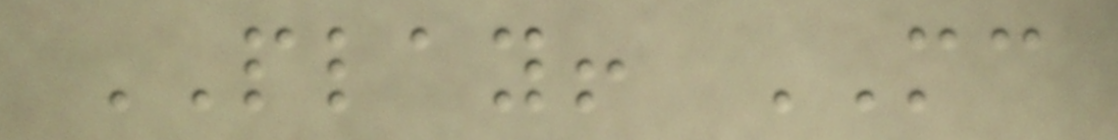PLAY! MC
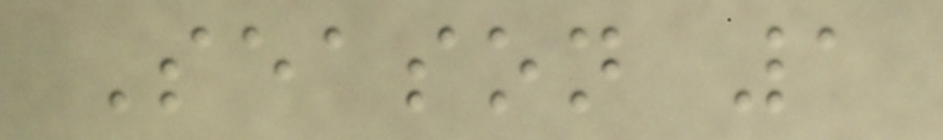Season 1
